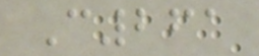C261
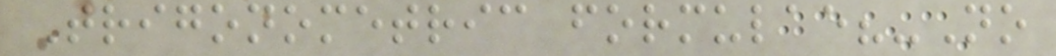Trigonometric formulae?-No
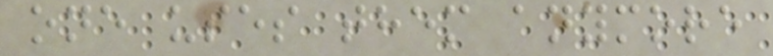one uses them anymore
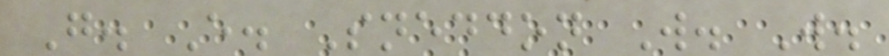G. E. Sneddon W. W.
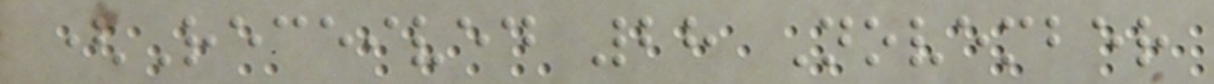(Received 28 November
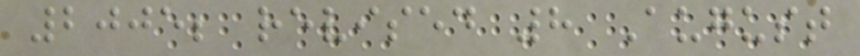2005; revised 8 August
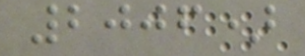2006)
